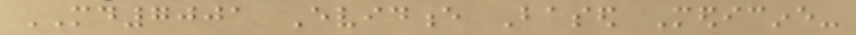MD7001 Evidence Based Medicine-
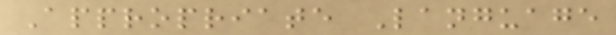Appropriate Language
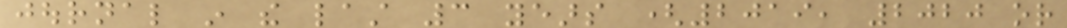journal in the last 3 years (2019, 2020 or
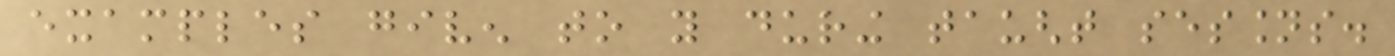examples given to you during taught sessions.
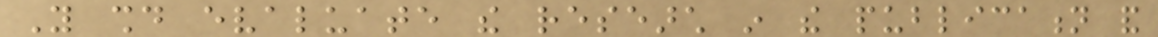You should evaluate the research in the publication and
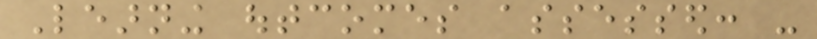Learning outcomes assessed: -
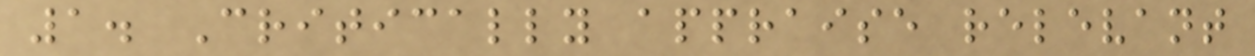1. Critically appraise relevant
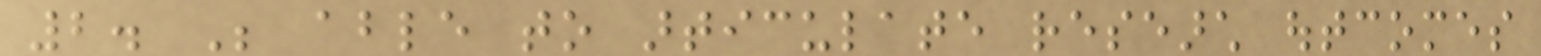2. Be able to articulate research outcomes
